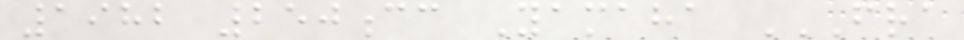1982 250cc Yamaha FRA
